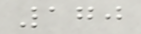170
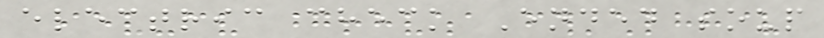electric check Ended soup
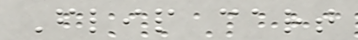Flip cart
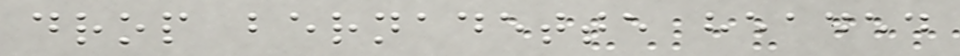drop bernadette headed
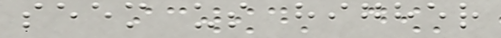seem us higher
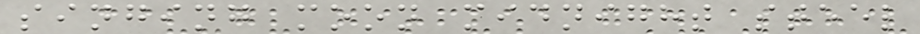singing moon midnight steel
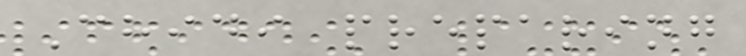Chidi preparing
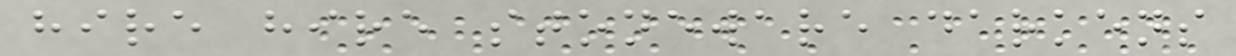hire hire stoneware darkens
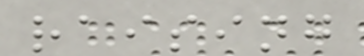raising
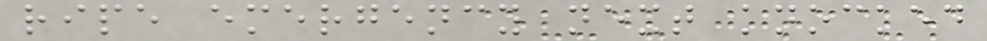ripe emergency next knocked
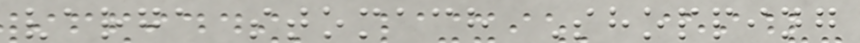varga stomach Shopping
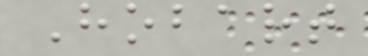Hobart
